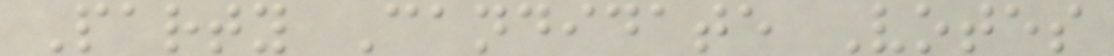Party Candidate Votes
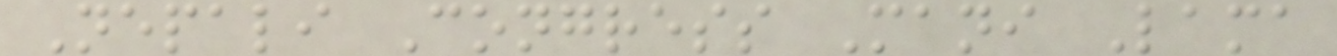Nepali Congress Mani Lama
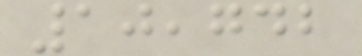10,742
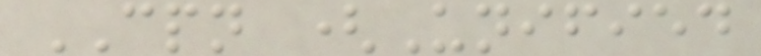CPN (Unified
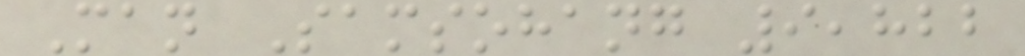Man Samsohang 9,822
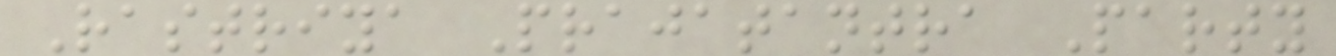Rastriya Prajatantra Party
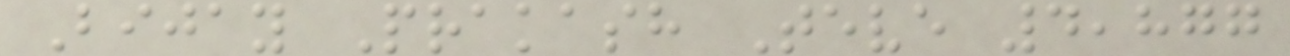Bijay Prakash Teve 4,877
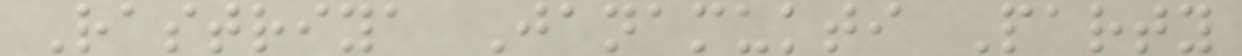Rastriya Janamukti Party
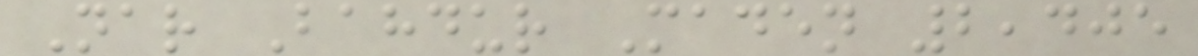Nar Bahdur Maden 2,405
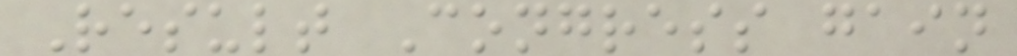Result Congress gain
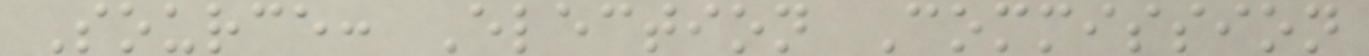Source: Election Commission
